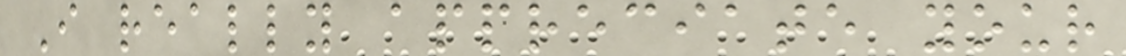I really appreciate your
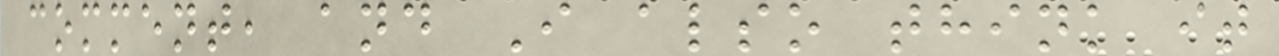comment, and I also think it
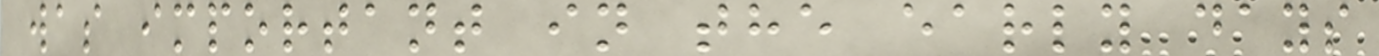was important in the early days
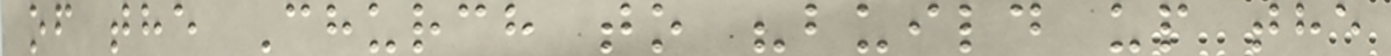of the Church to "build up the
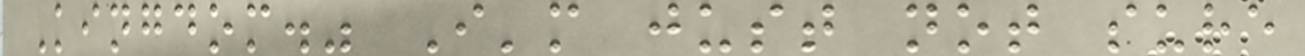Kingdom." I'm just not sure
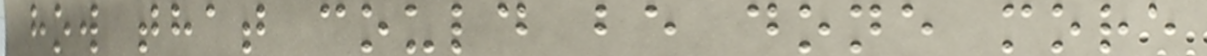how that could be done more
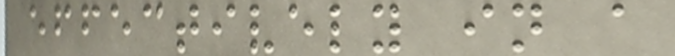effectively in a
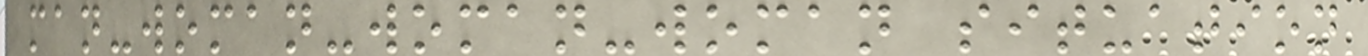man-woman-woman-woman situation
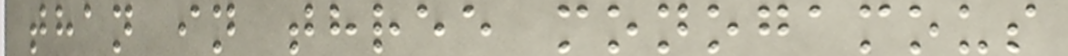than in three monogamous
